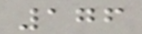176
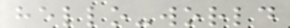hello-world
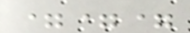===
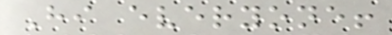Hi everyone!
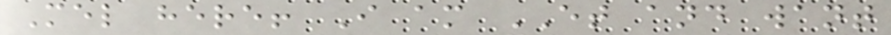Mel here! I am ET and want
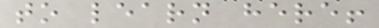to learn here!
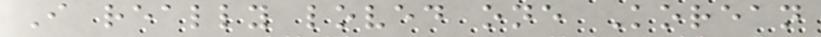I really loved one Korean
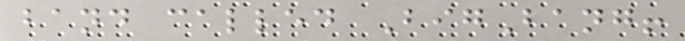band called BigBang!
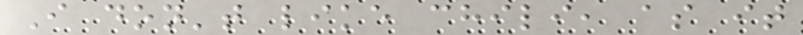I don't like chili, as it
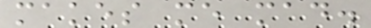makes me mad.
